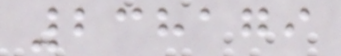238179
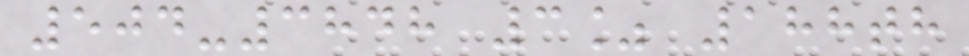504-3848 3% 188th
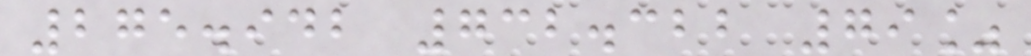275.942 732.322 79%
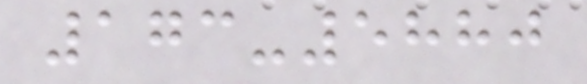173-5880
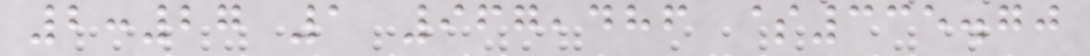2:27 1 967,486 $335.70
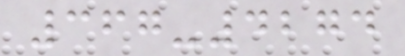367-4274
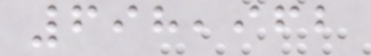698,962
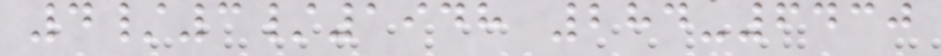4/3/1948 284-6430
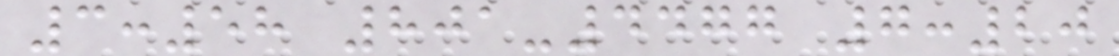3:58 801-4477 7:20
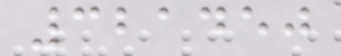321450
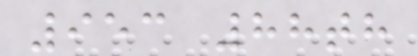953 88th
